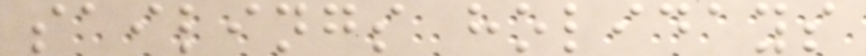sailings holidays
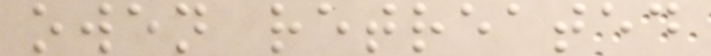owen retreated
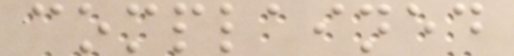complained
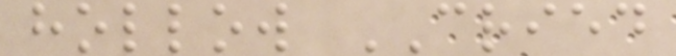hollow CRIED
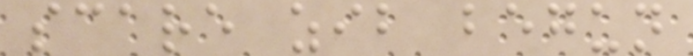scare zib begun
